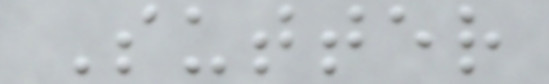Sutter
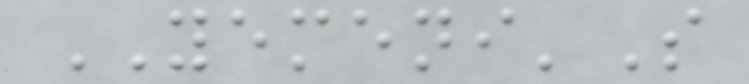YEMENI'S
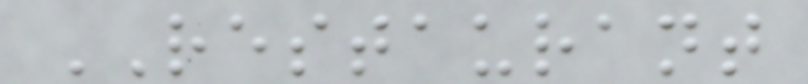RESTAURANT
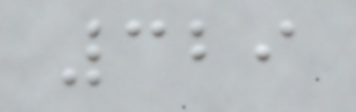329
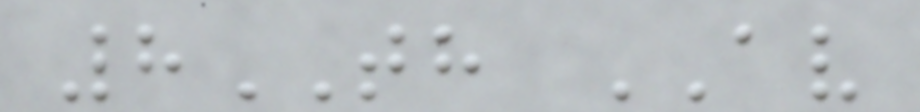8TH AV
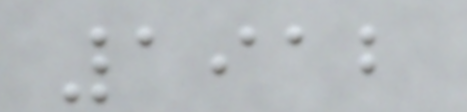1912
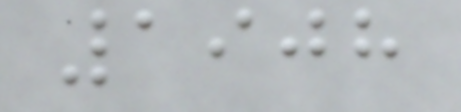1908
